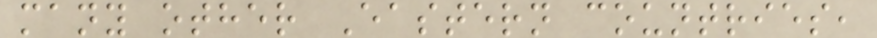many other Eastern countries,
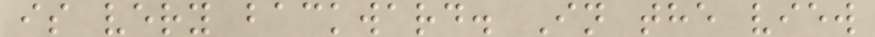is very backward. In the view
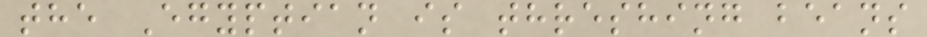the Egyptian is threshing beans
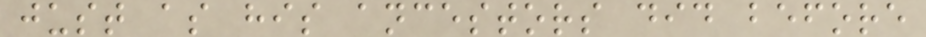just as his ancestors did before
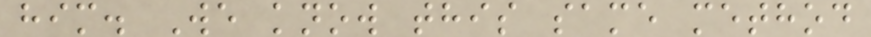him. We know this same method
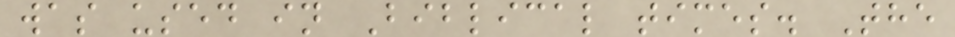was used in Biblical times. The
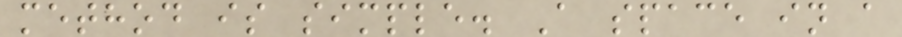method is simple. A space in a
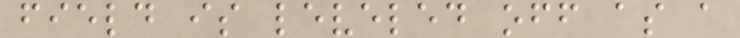field is leveled off as a
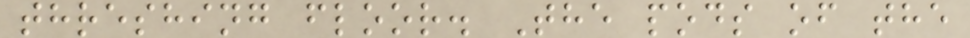threshing floor. The pods of the
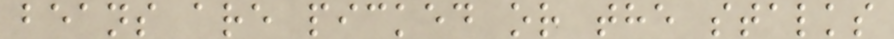beans are picked or the stalks
